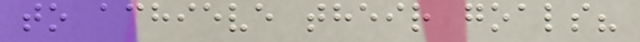to achieve their goals?
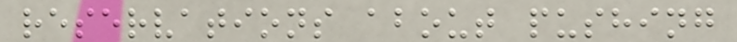reservations about pushing
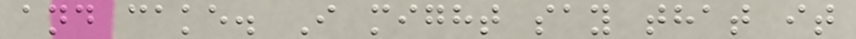and cake. I might say that it
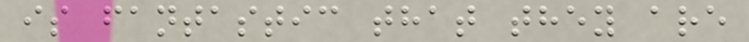is fantastic that they are
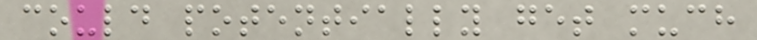could potentially get much
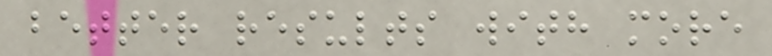better results with more
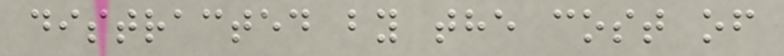distracted by the cost of
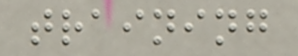training
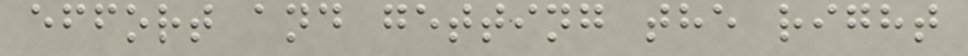effort and getting the right
